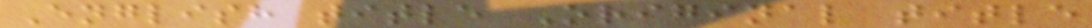English title Original title
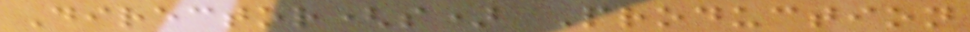Director(s) Production
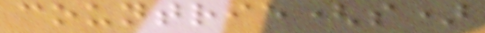countrie(s)
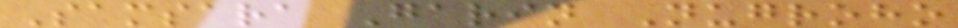Samsara Garin Nugroho
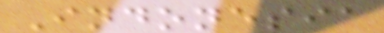Indonesia
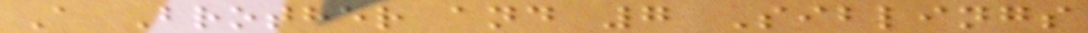A Brother and 7 Siblings
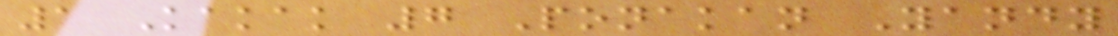1 Kakak 7 Ponakan Yandy
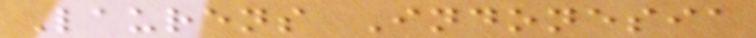Laurens Indonesia
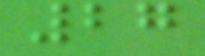27
